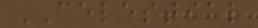CELESTIAL
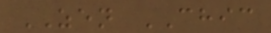ZEN CHIC
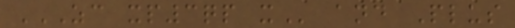ZC XP3QP X and Plus
